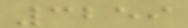3259
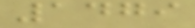1479
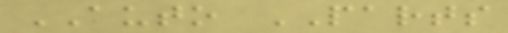AUTO PARTS
